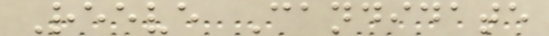Reeve Candidate
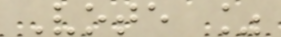Vote %
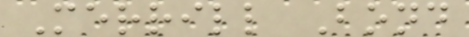Merrill Bond
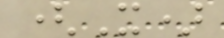(X)
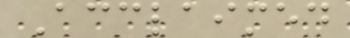Acclaimed
